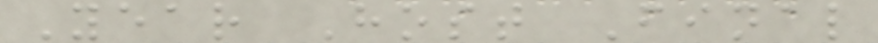Year Host Final
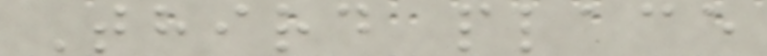Third place
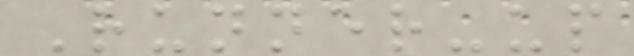Runner-up
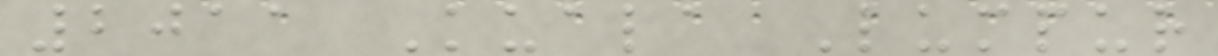2011 Kuala Lumpur
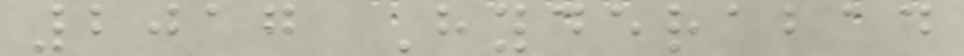2017 Hyderabad
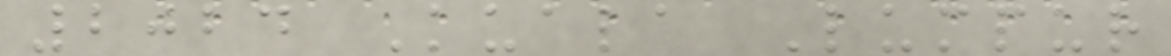2024 Kuala Lumpur
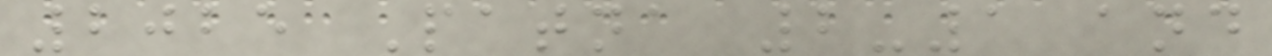2025 Patna 2-1 and
